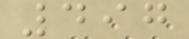497
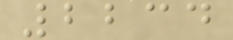2234
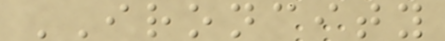IRONCITY
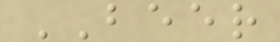BEER
